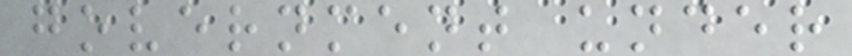government under
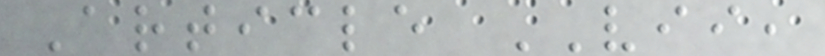Article VII,
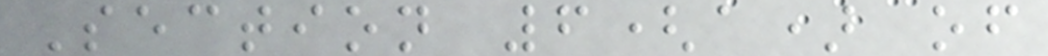Section 6(a) of
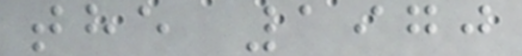the 1970
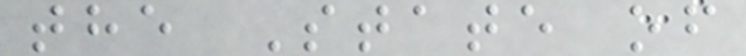the State of
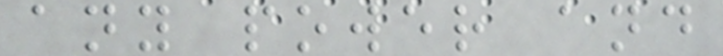any power and
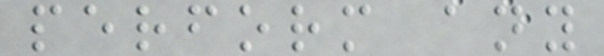perform any
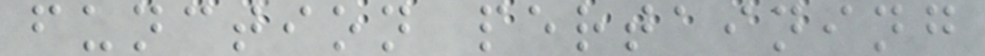function pertaining
